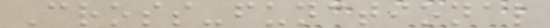Cross-functional
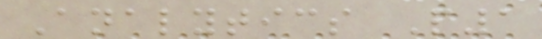Analytics P1
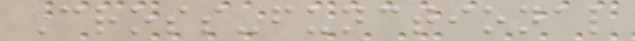Cross-functional
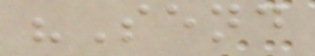"Send
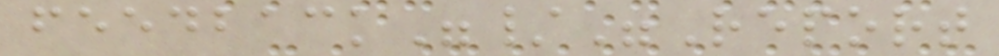feedback"/"Report
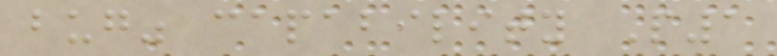bug" capability P1
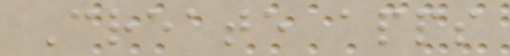Create apps
